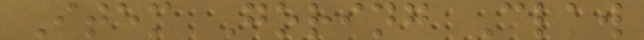Item Goring Claw
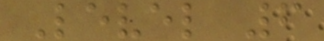Level 6
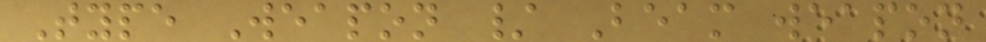Type Weapon / Beam weapon
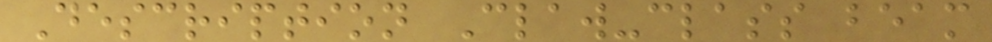Description Claw-class beam
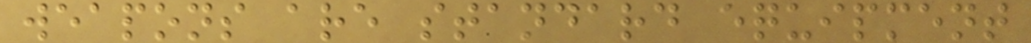weapons are standard equipment
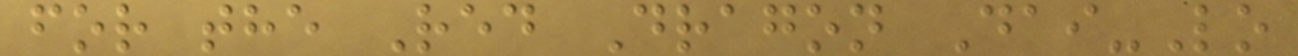for the Red Dragon Dai-Lo
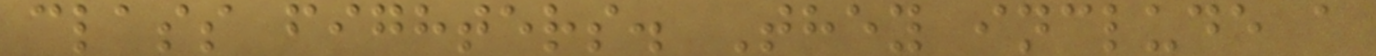class fighters. They include a
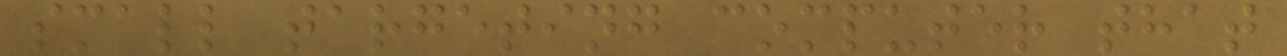small targeting computer that
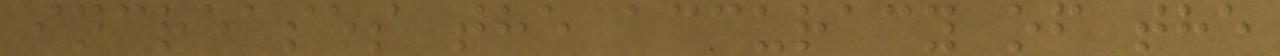increases the accuracy of the
